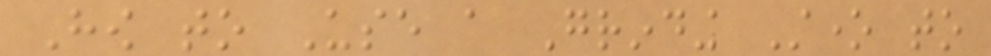How to Use a Grinding Stone to
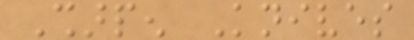Sharpen Knives
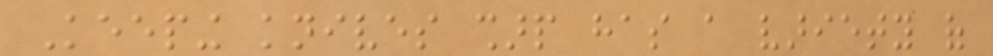Keeping knives sharp has a variety of
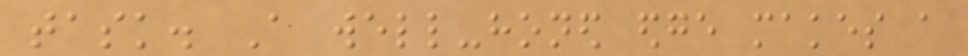task. A well-honed edge makes a
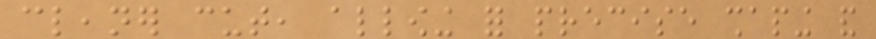cleaner cut, allowing for precise shaping and
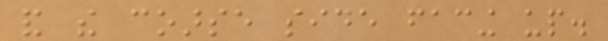and the coarse side facing up.
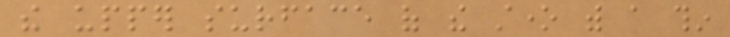the upper surface of the stone with a thin
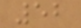52
